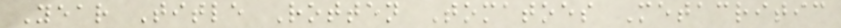Year Title Rotten Tomatoes Metacritic
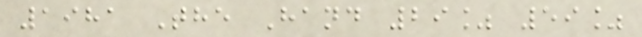1981 The Hand 29% 59%
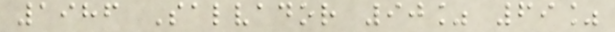1986 Salvador 90% 69%
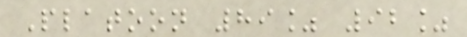Platoon 89% 92%
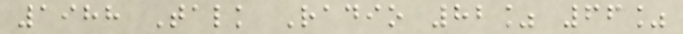1988 Talk Radio 82% 66%
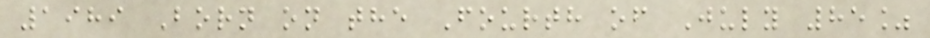1989 Born on the Fourth of July 85%
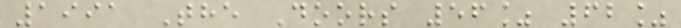1991 The Doors 56% 62%
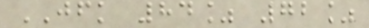JFK 84% 72%
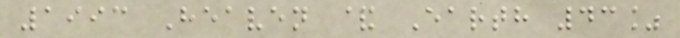1993 Heaven & Earth 43%
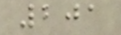201
